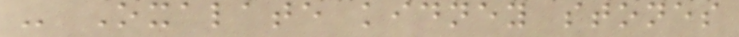- Oxalate kidney stones
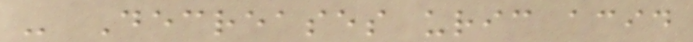- Decreases uric acid
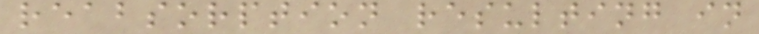reabsorption resulting in
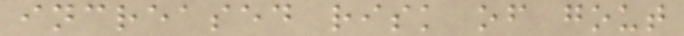increased risk of gout
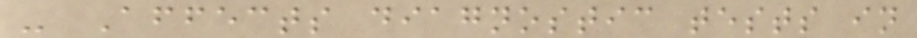- Affects diagnostic tests in
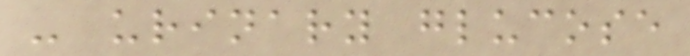- urinary glucose
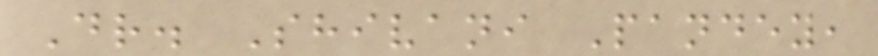Dr. Shivani Pandey,
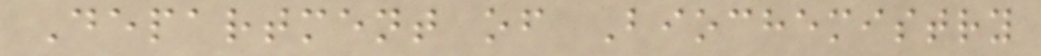Department of Biochemistry
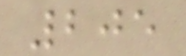205
